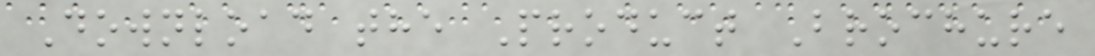Download the Product Brochure
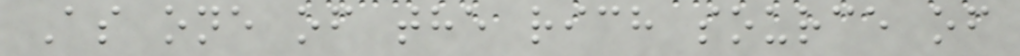As one of the rich source of
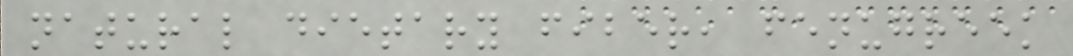natural dietary fiber, fenugreek
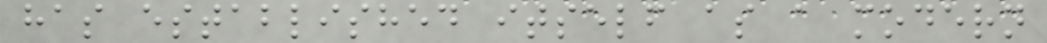has established itself as a modern
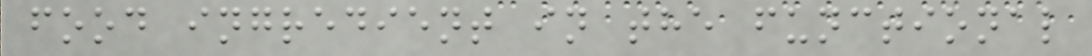food ingredient in the functional
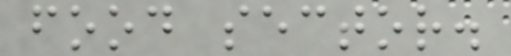food sector.
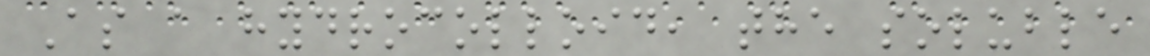As a hydrocolloid, the soluble
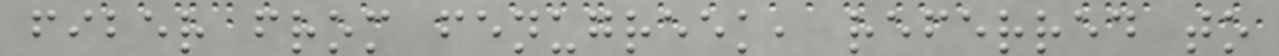fiber from fenugreek, referred to
